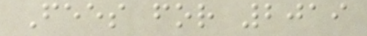Fees for 2019
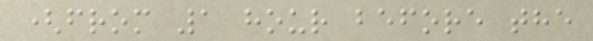(from 1 hour before the
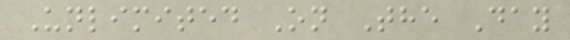Unlimited On The Day
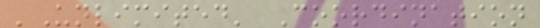'Unlimited' Coordination
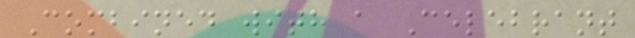Combined with a Celebrant
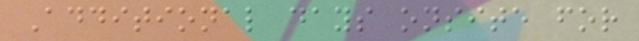Additional days onsite for
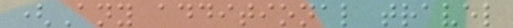(Any additional travel
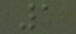1
